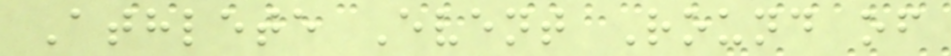Athlete Event Round of
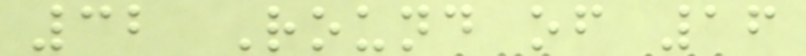32 Round of 16
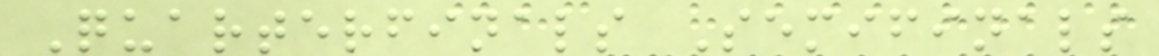Quarterfinals Semifinals
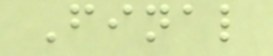Final
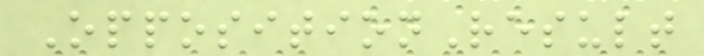OppositionResult
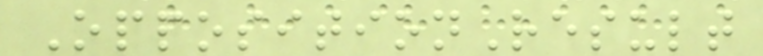OppositionResult
